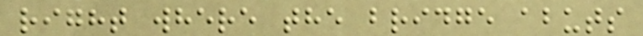right where the bridge abuts
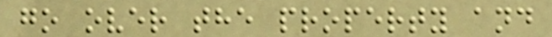go over the property and
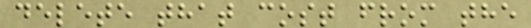delete that cost from the
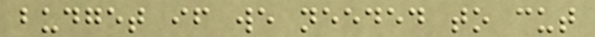budget if we needed to cut
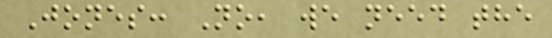Jones: No, we need the
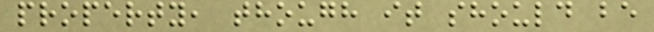property, though it should be
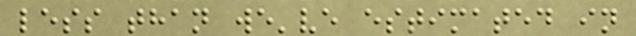less than we've estimated in
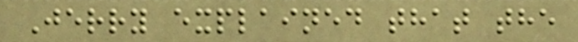Jerry explained that the
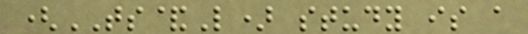(TS&L) study is a
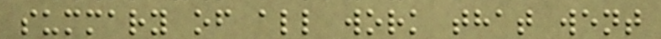summary of all work that went
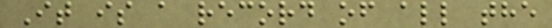It is a record of all the
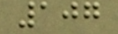107
